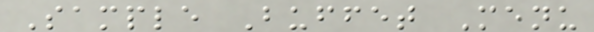Sample Buffet Menu
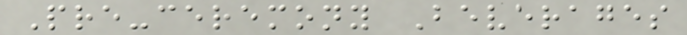Pre-ceremony Beverages
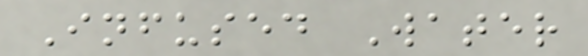Infused Water
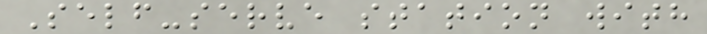Self-serve station with
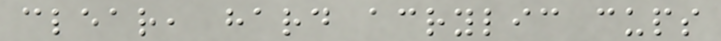clear, hard acrylic cups
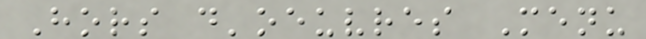Hors d'oeuvres Menu
